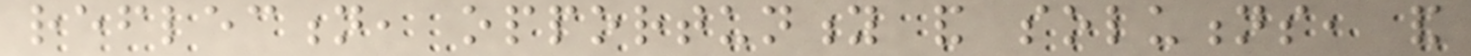reflection, opportunity and solutions, and
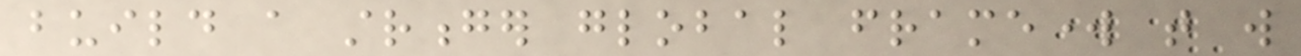build a stronger global framework that will
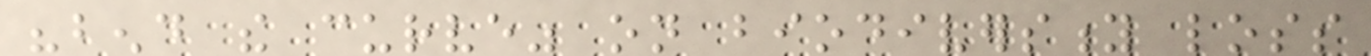"bend the curve" on biodiversity loss
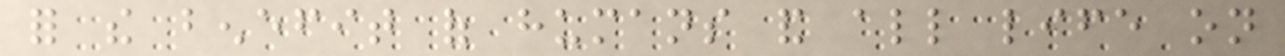for the benefit of humans and all life on
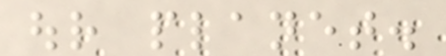our planet.
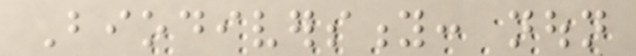Biodiversity: noun
